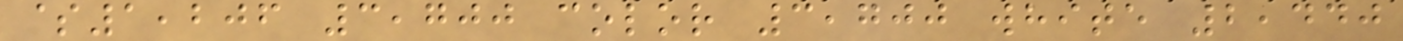$1,206 3,700 color 3,700 white 2,440
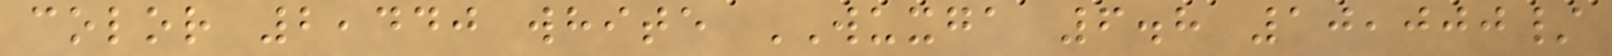color 2,440 white WUXGA 6.8 10,000/
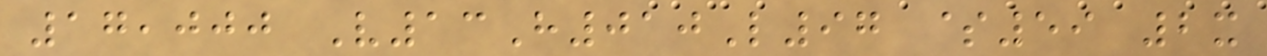17,000 V13H010L97 $59 2x
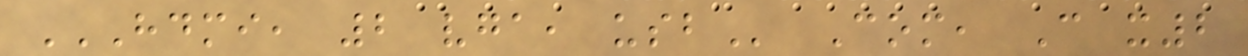HDMI, 2 VGA, USB Com, C x2
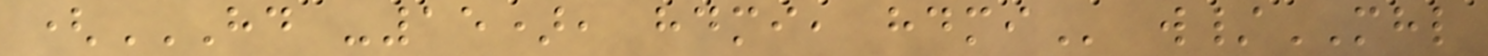(HD -15), HDMI, HDMI w/MHL
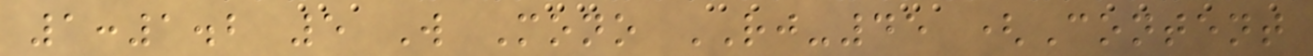1:1.2 5 W Mono RJ-45 (Content
